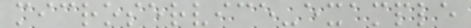microservice-example
